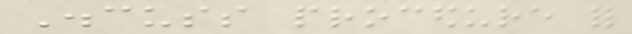Discuss procedure for
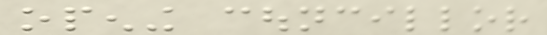opening councillor
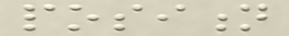position
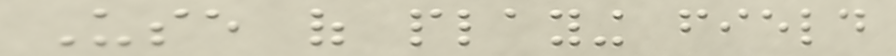Use of playing field
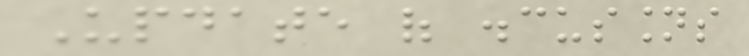Update of discussions
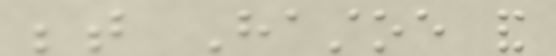between Hastoe and
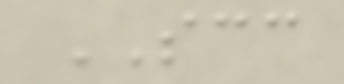SCC
